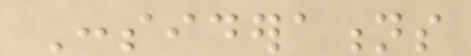Considerations
